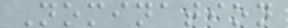Nomination
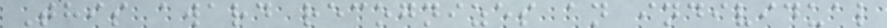This award recognizes an individual
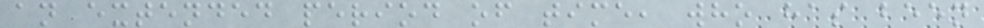an extended period of time, who has been
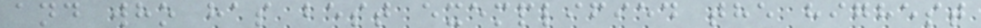and who has best exemplified the highest
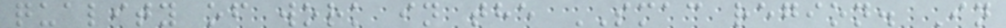quality of work in the SMAC region. In
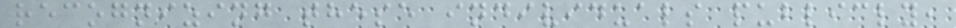recognizing these individuals publicly,
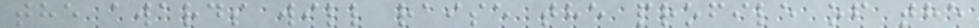the awards will raise the profile of the
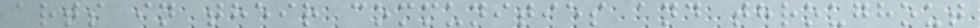arts in their communities and throughout
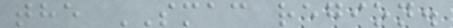the SMAC region.
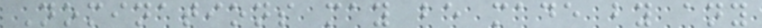Nominations may be made by any
